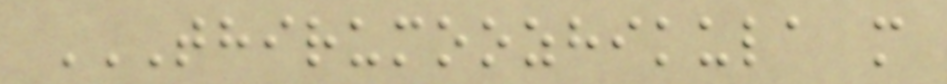THIRUMOOZHIKULA M
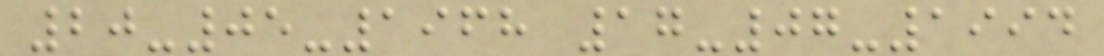20-05-1968 17-07-1994
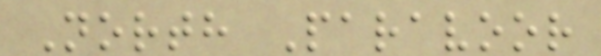North Paravoor
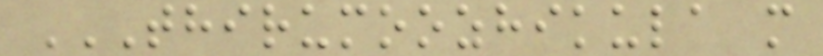THIRUMOOZHIKULA M
